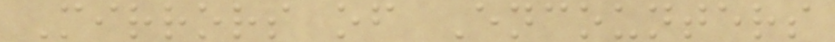Mirrors of Encounters
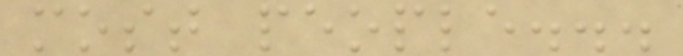most people...
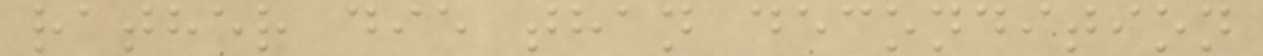rather die than decondition
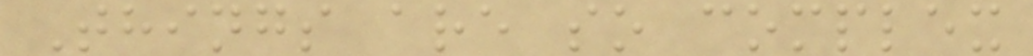Things are so complex
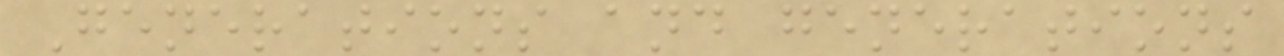Generations and generations
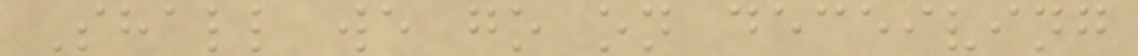Shall we go on deceiving
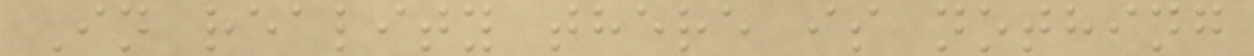In reality there is nothing
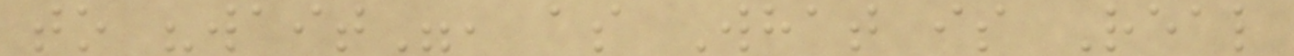to "wait", as What is Real
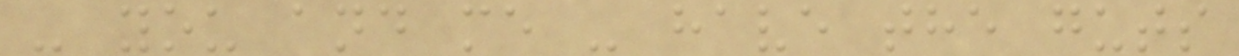- you and me - have the guts
